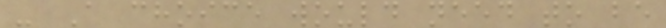- A choice would need to be
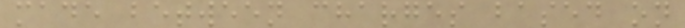made between charges based on
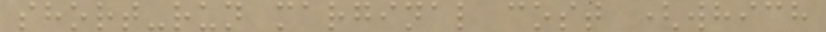short-run marginal cost (which
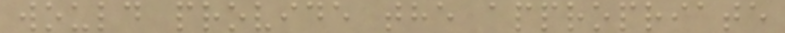would provide the appropriate
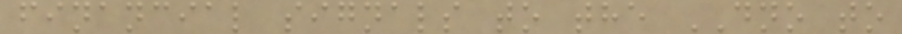financial signals to the DNO to
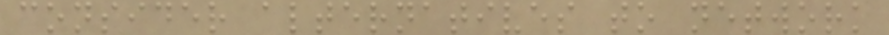consider alternatives to network
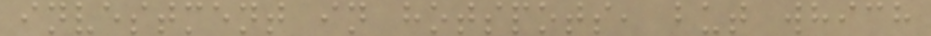investment in hotspots, but which
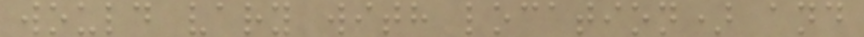would vary with location) and
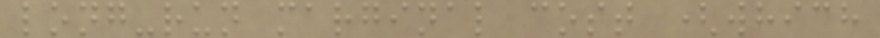long-run marginal cost (which
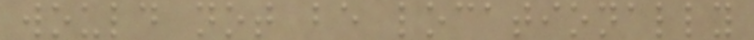would not be locationally
